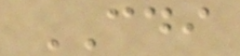CDI
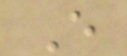E
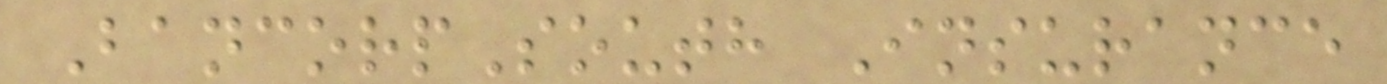BancorpSouth Insurance
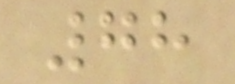78
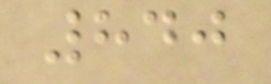840
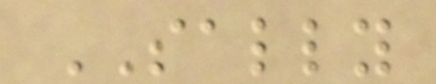SALLY
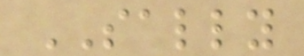SALLY
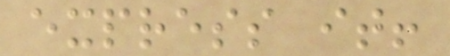express it!
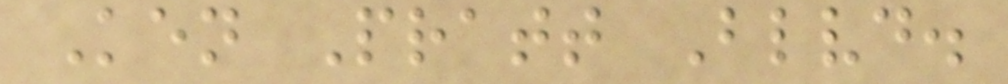Ken Pratt Blvd.
